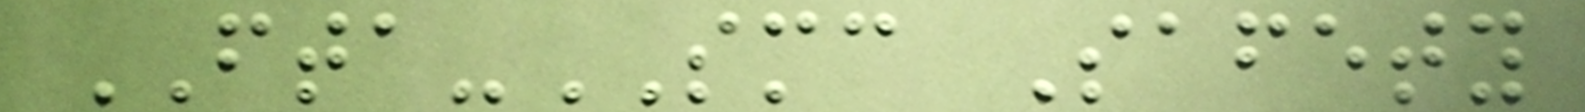FTA-SMC Safety
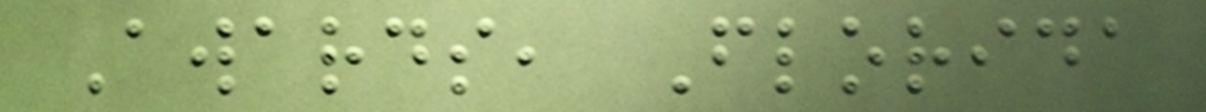Awards, Florida
